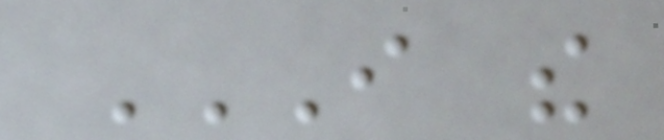I THE
